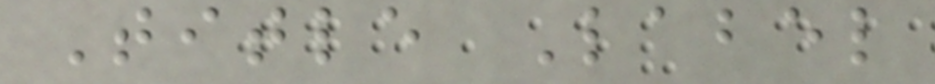Title Label
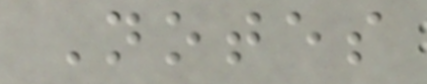Notes
